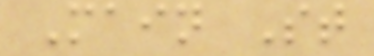Main St
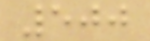500
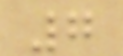7
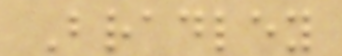Bradley
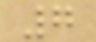7
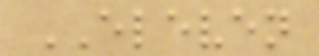ELEVEN
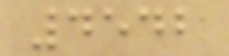4542
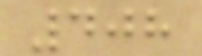408
